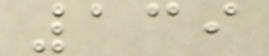139
